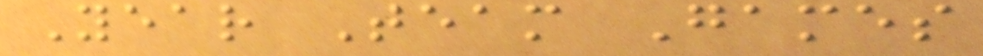Year Team Games
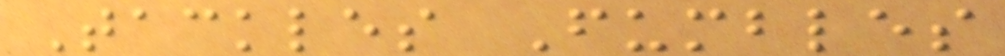Tackles Fumbles
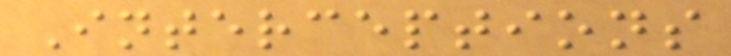Interceptions
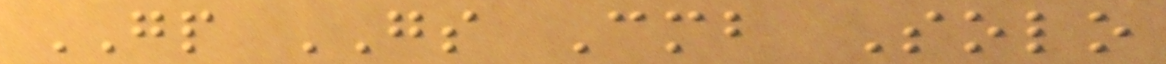GP GS Cmb Solo
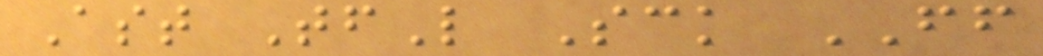Ast TfL Sck FF
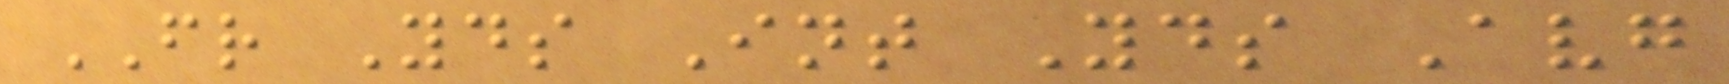FR Yds Int Yds Avg
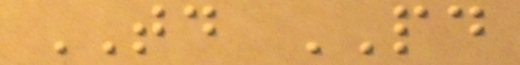TD PD
